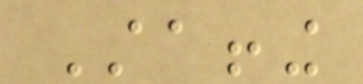Staffing
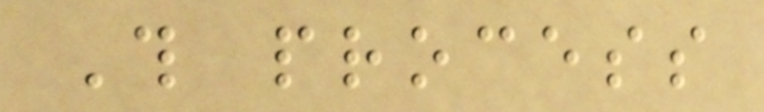This process
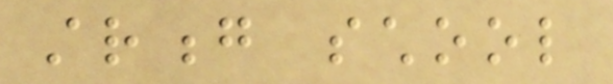strong school
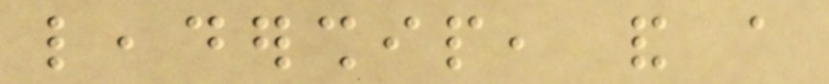leadership, and a
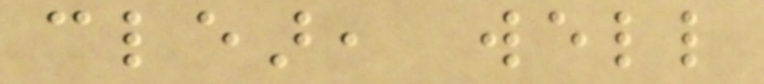clear, well
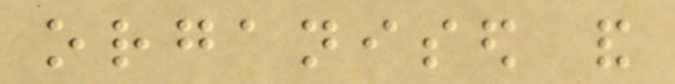organised and
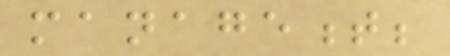management;
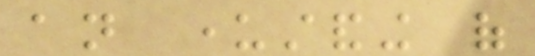an understanding of
